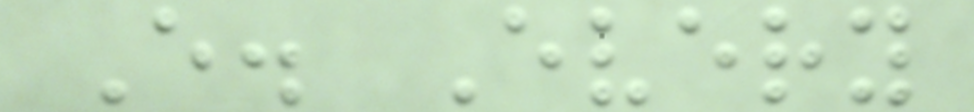E. Every
